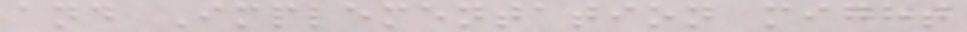and Implementation might
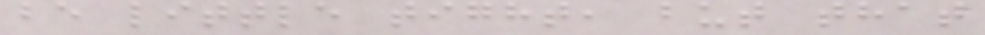be little tight, but that
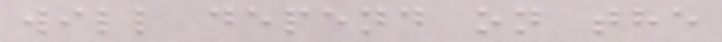will depend on the
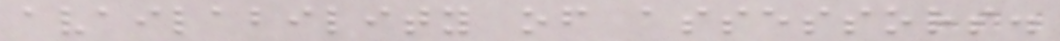availability of assessors.
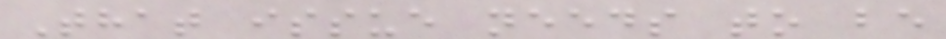That issue needs to be
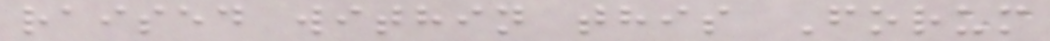raised within this Forum
